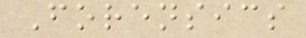Forensics
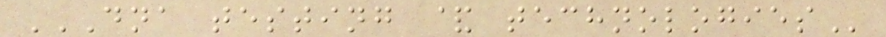DNA TESTING & TECHNOLOGIES
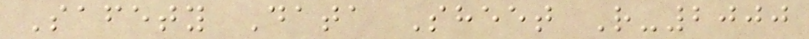Safety Data Sheet R-2000
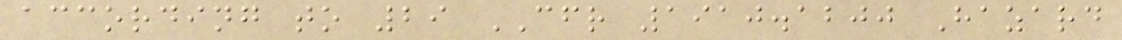according to 29 CFR 1910.1200 Hazard
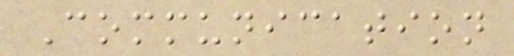Communication
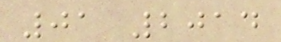01 2014
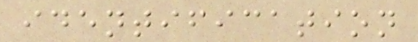identification
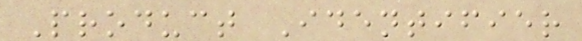Product Identifier
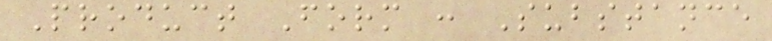Product Form : Substance
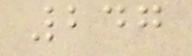247
